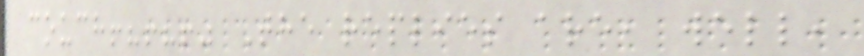couch!?!?!" The replies are, well,
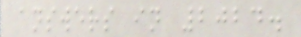answers in 2024.
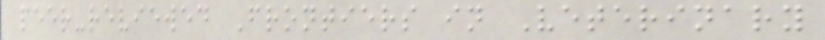peer-reviewed Frontiers in Veterinary
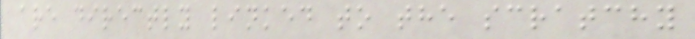are directly linked to the scratchy
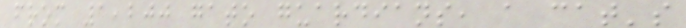from 1,200 gato guardians, a cat's
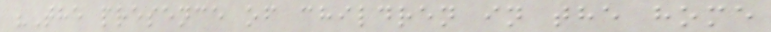"The presence of children in the home
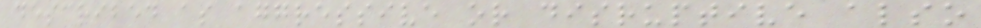described as aggressive or disruptive also
